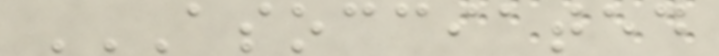ASOCCIATED
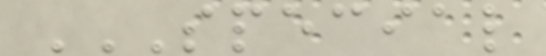SPECIAL
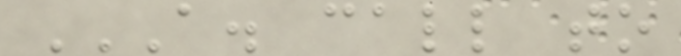A. CALL TO
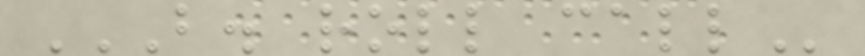B. ROLL CALL
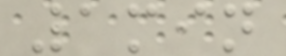1min
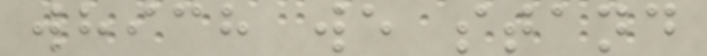which we stand
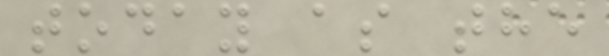today as the
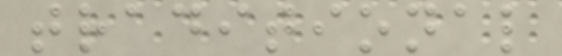traditional
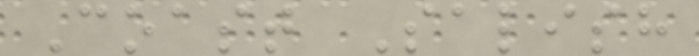Coast Salish
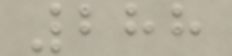288
